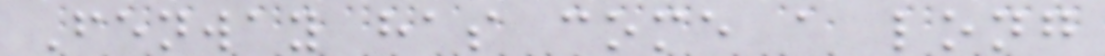Fenway has come a long
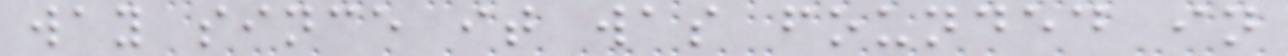way since it was founded in
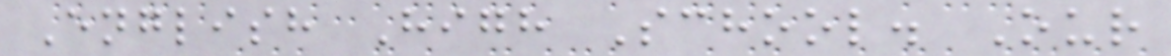English High School. Our
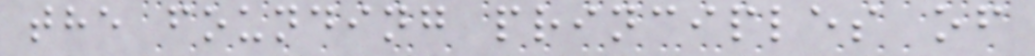the founding principles of
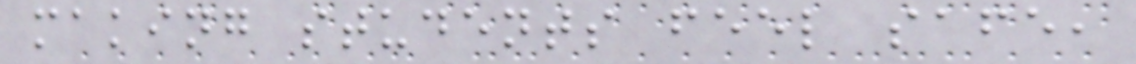making students feel safe,
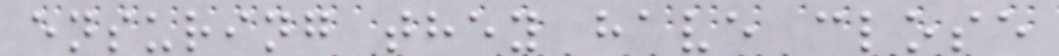ensuring they have close
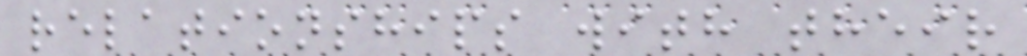relationships with their
